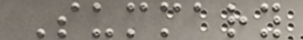Summary
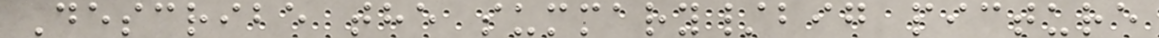Describe the summary/big picture
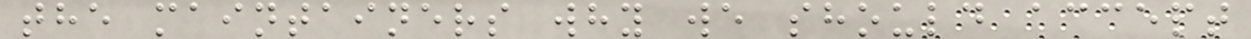the maintainers why we should accept
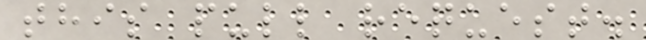this pull request.
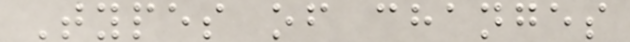Types of changes
